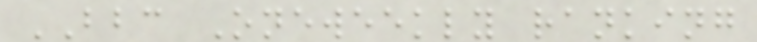BBC Oneweekly ranking
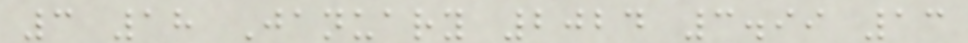3 18 January 2024 3.99 13
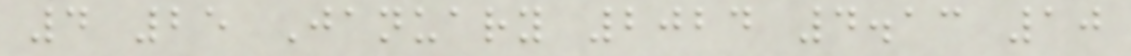4 25 January 2024 4.13 10
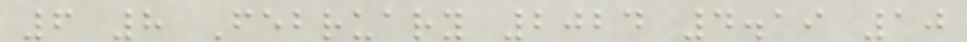6 8 February 2024 4.19 10
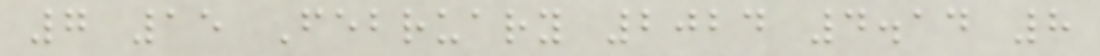7 15 February 2024 4.14 8
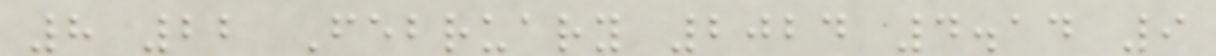8 22 February 2024 4.14 9
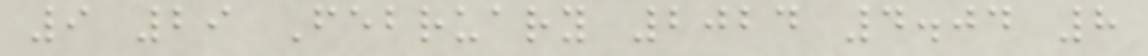9 29 February 2024 4.04 8
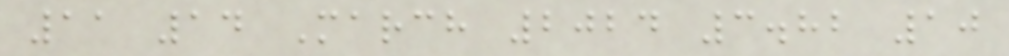11 14 March 2024 3.82 10
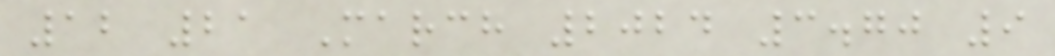12 21 March 2024 3.70 9
